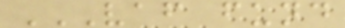VAF FUND
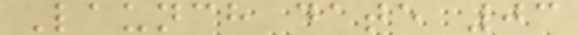Launch date 03
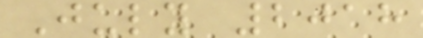July 2018
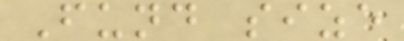Fund size
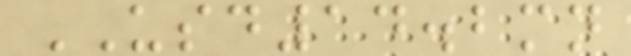USD14.2mn
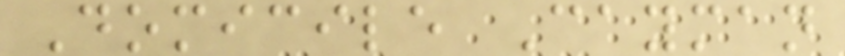Domicile Cayman
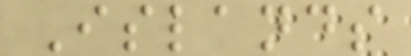Islands
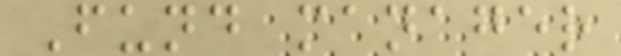Fund manager
